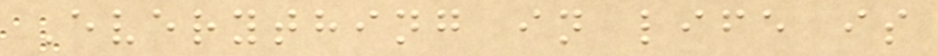Everything in life is
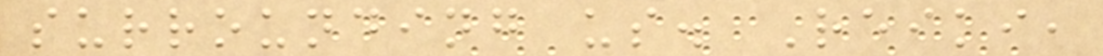surrounding us. Reiki,
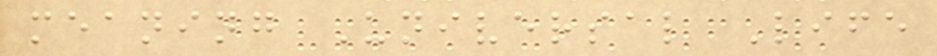meaning Universal Life
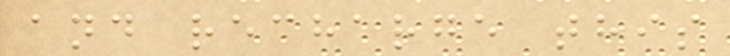and recharge this
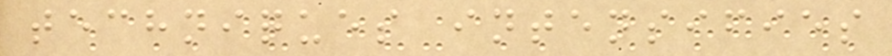techniques intensifies
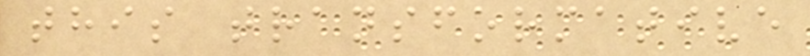this transformative
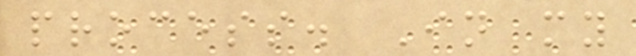process. In my
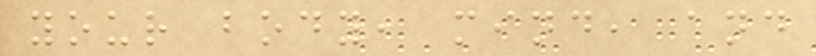your body, mind, and
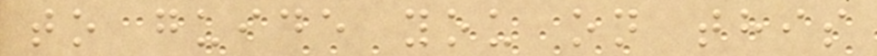to guide you on this
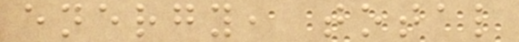energy, total
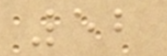52
